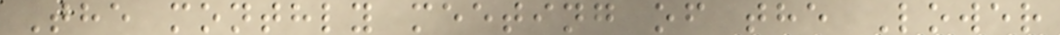The monthly meeting of the Lower
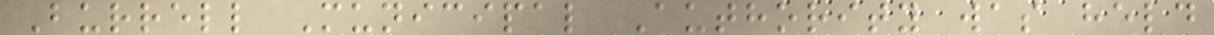Burrell Municipal Authority was held
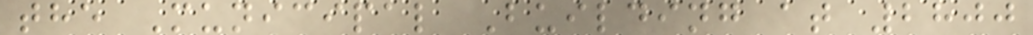the Municipal Building at 2800
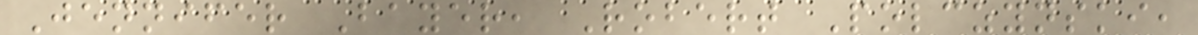Jennifer Bayer, Robert Polczynski,
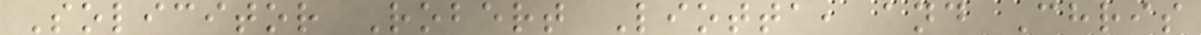Solicitor Robert Liotta, and Chris
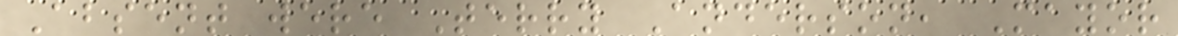Absent were Terry Anderson, Mayor
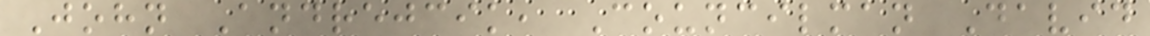John Andrejcik, Councilman David
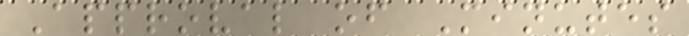Approval of Minutes
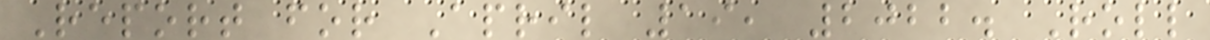Report for April 19, 2022. Roll
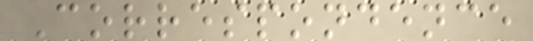Correspondence
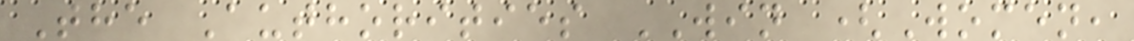The Authorities WIN (Women,
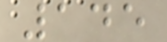145
